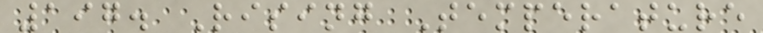197. Rising Temperature
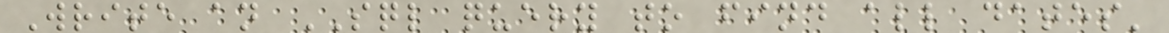Write an SQL query to find all dates'
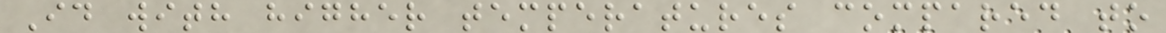Id with higher temperatures compared to
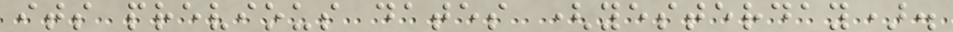its previous dates (yesterday).
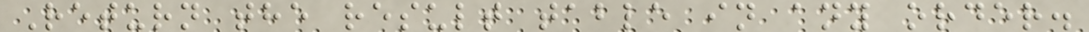Return the result table in any order.
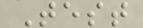Test
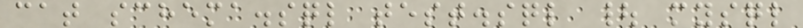cat schema.sql test.sql | mysql
